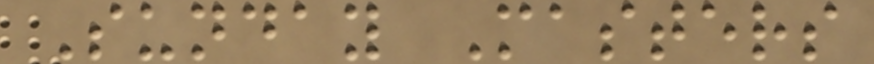Sunday Masters
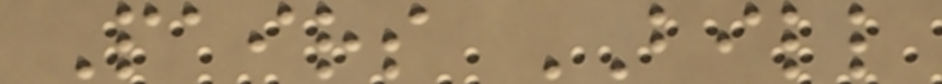Pairs BILL
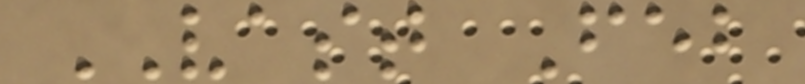VAST Feb
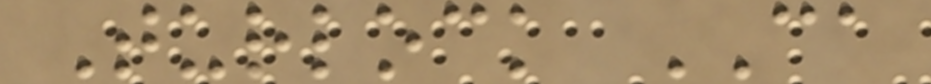Turlock CA
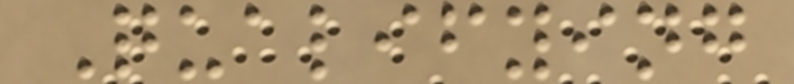Qualifying
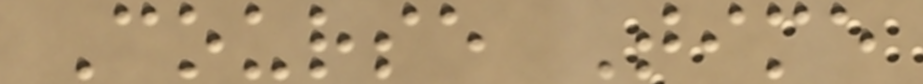Course Time
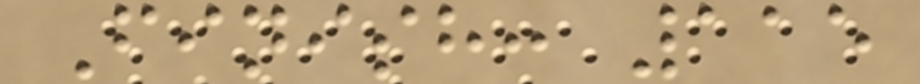Finish: 115
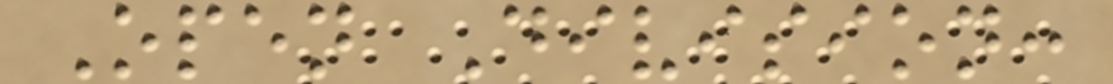Open Division:
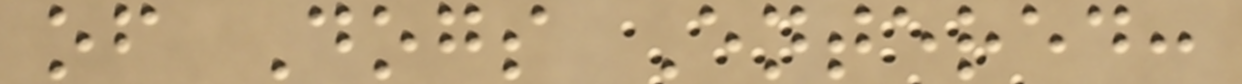of Dogs Entered:
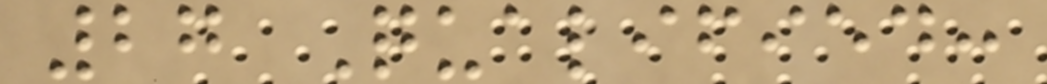27 Qualified:
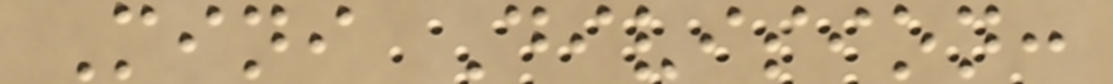Mini Division:
